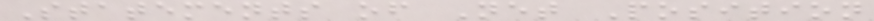Statements of Net Position
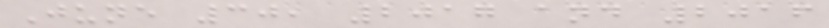June 30, 2017 and 2016
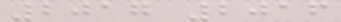2017 2016
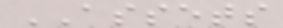ASSETS
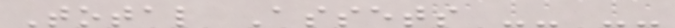Total Assets -- --
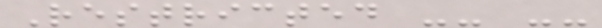Restricted -- --
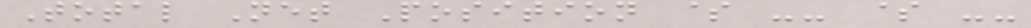Total Net Position $ -- $ --
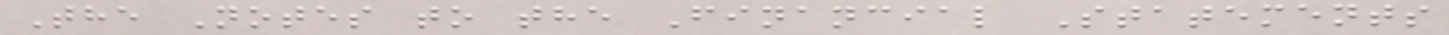The Notes to the Financial Statements
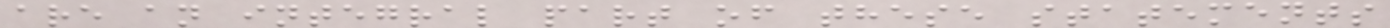are an integral part of these statements
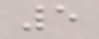5
